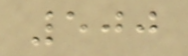500
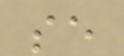se
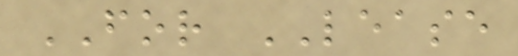FOR LEASE
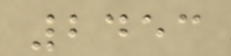2453
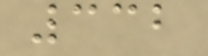332
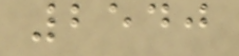2540
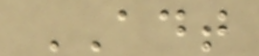ADT
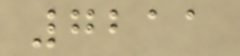7211
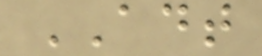ADT
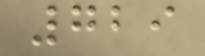729
